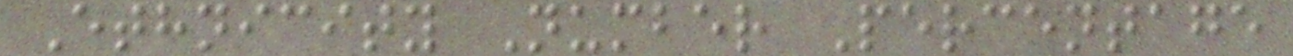Ethnicity Number Percentage
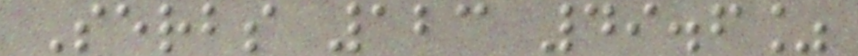Serbs 123 49.6%
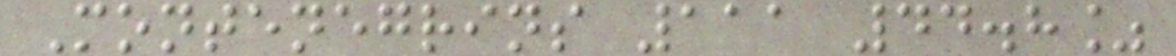Montenegrins 111 44.8%
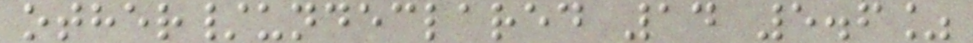other/undeclared 14 5.6%
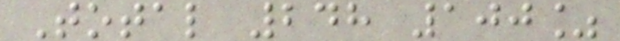Total 248 100%
